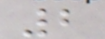2
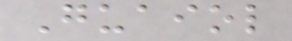Guaiol
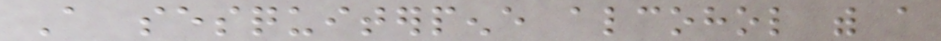A sesquiterpene alcohol with a
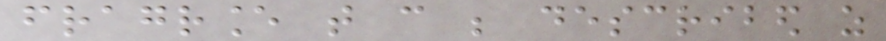fragrance that can be described as
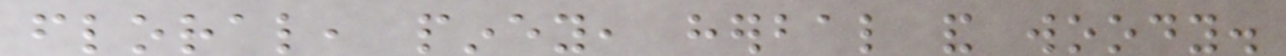floral, piney, herbal and woody.
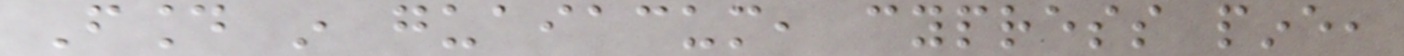Found in guaiacum, cypress pine,
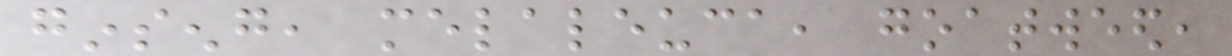ginseng, melaleuca, goatweed,
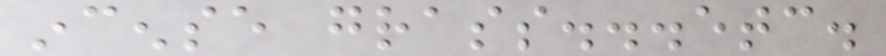incense grass...etc.
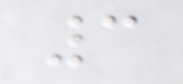3
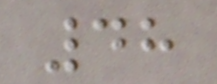48
